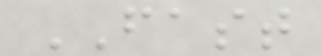FAST
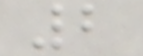2
